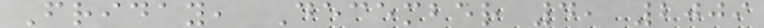Friday, December 4, 2009
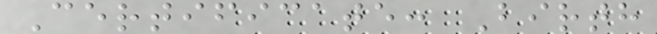Certificate: Birth
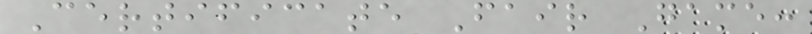Certificate Fair Game:
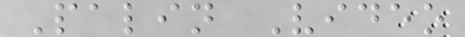Palin Video
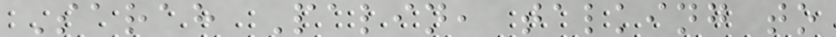Sarah Palin, talking to
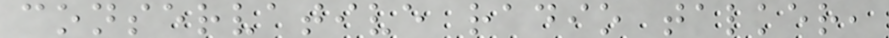conservative radio talker,
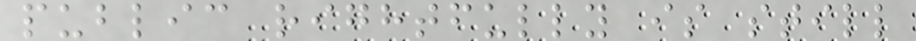public rightfully is still
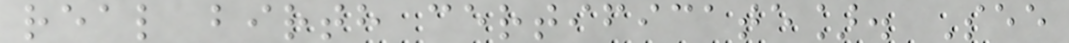real birth certificate]. See
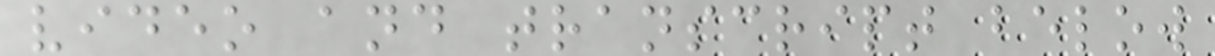video and transcript below
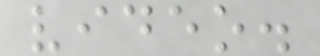video.
